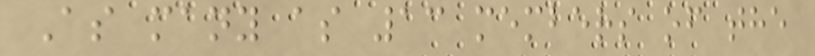As many as 13 members of the
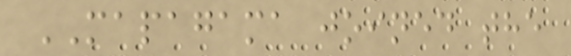MAPAGAMA joined the
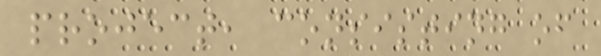project, consisting of
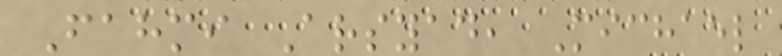Fahmi Arsyad, Michael
